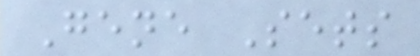Gene Sets
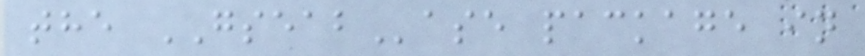the GSEABase package in
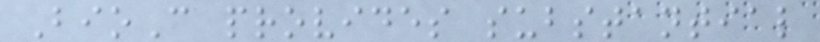BioC provides substantial
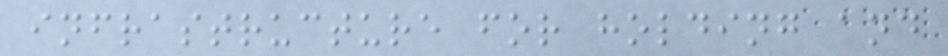infrastructure for holding and
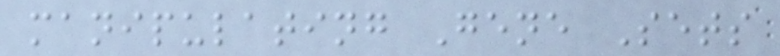manipulating Gene Sets
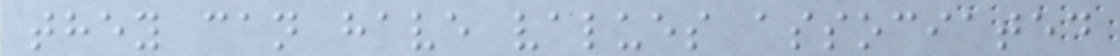they can have values associated
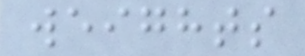weights
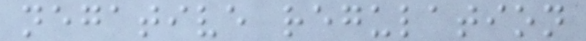negative regulation
